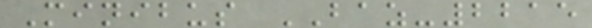Minibus BAZ-2215
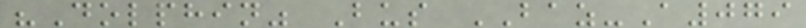"Dolphin" Bus BAZ-A079
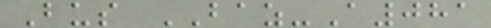Bus BAZ-A081
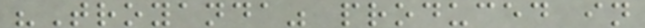"Troyanda" produced in
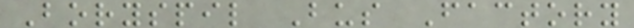Boryspil Bus Factory
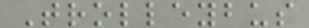Trolleybus
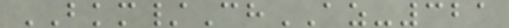BKM/ChAZ-321
